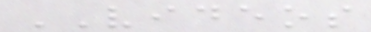VIDEOS
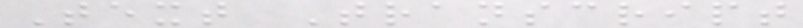Text Transcript
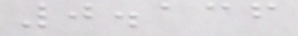0.136
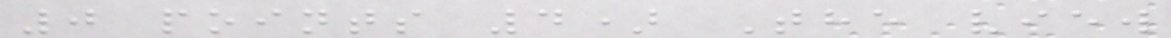0 points 4) The view
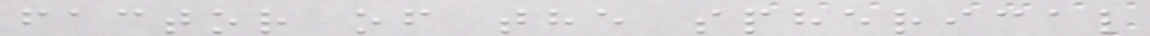factor of the spherical
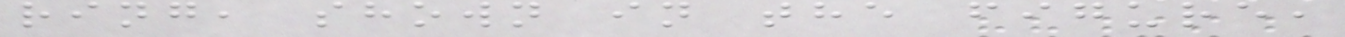ring, shown in the figure,
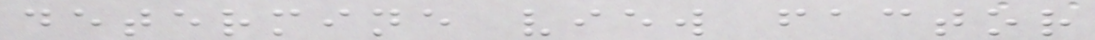determine view factor
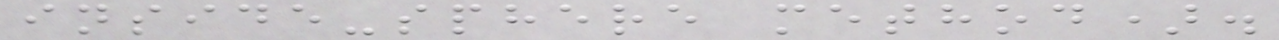inside-sphere method).
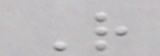R
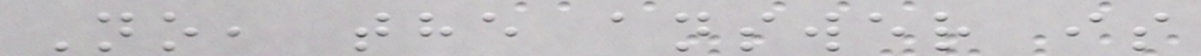No, the answer is
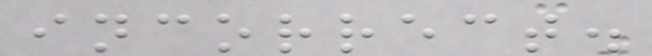incorrect.
